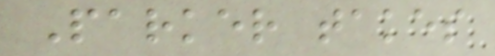Parker takes
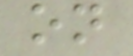on
